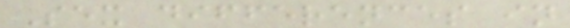Sex differences in
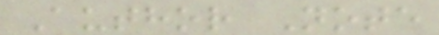Author Note
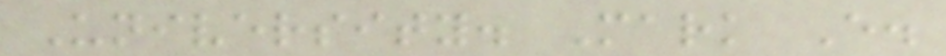University. Mark E.
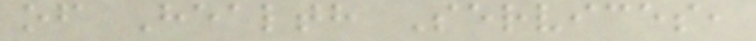of Health Services,
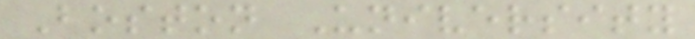Boston University
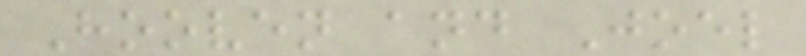Hooven and Joel
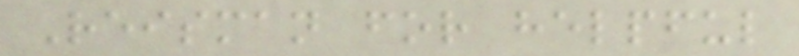Reisman for helpful
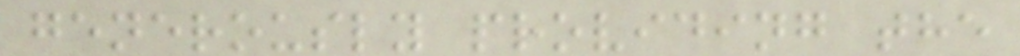generously providing the
